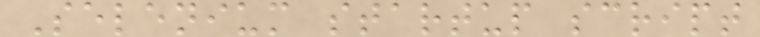Selenium startup script
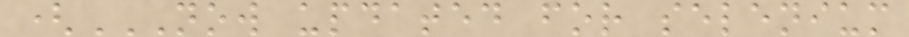(NOW UPDATED FOR SELENIUM
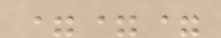===
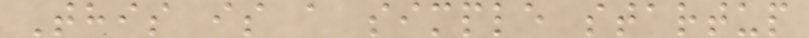This is a simple startup
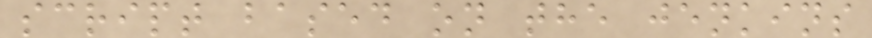script based on the jenkins
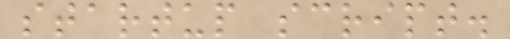startup script.
